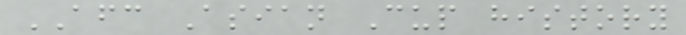AFC Asian Cup history
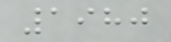1980
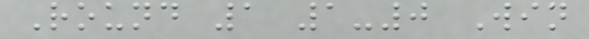Round 1 1-0 Win
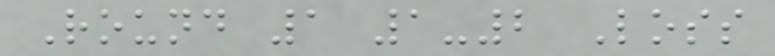Round 1 1-2 Loss
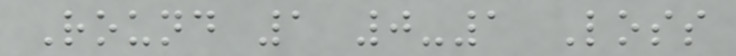Round 1 0-1 Loss
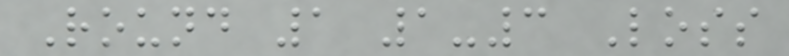Round 1 1-3 Loss
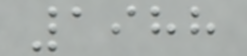1988
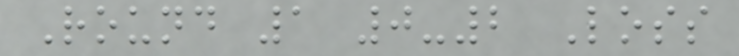Round 1 0-2 Loss
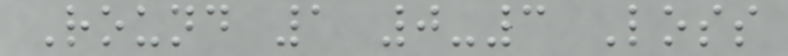Round 1 0-3 Loss
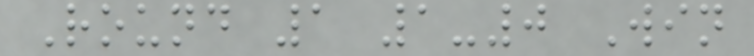Round 1 1-0 Win
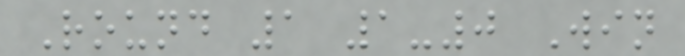Round 1 1-0 Win
